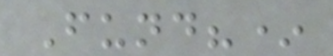Fund?*
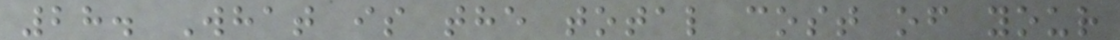28. What is the total cost of your
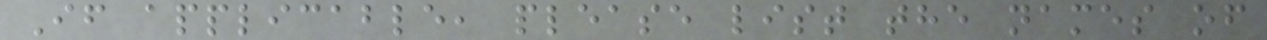If applicable, please list the names of
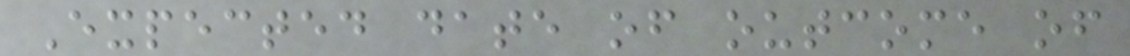Expected date of outcome of
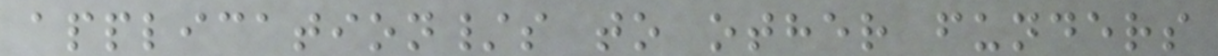application/s to other funders
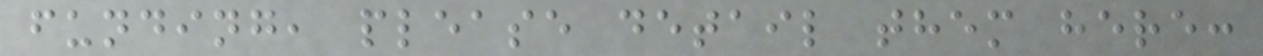funding, please detail them here:
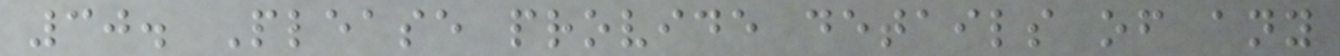30. Please provide details of any
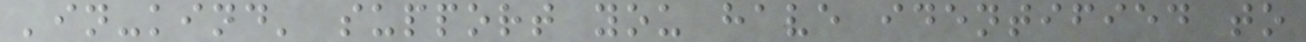'in-kind' support you have identified to
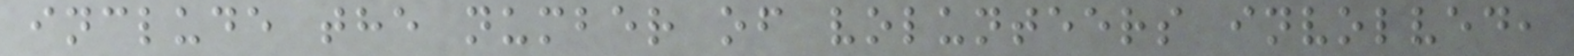include the number of volunteers involved,
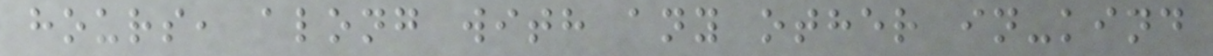hours, along with any other in-kind
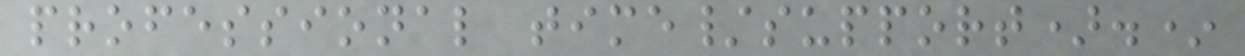professional time/support).*
